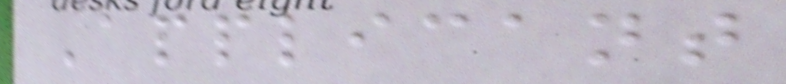Applicant
